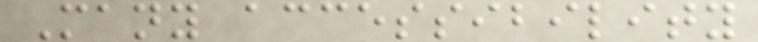Many accessibility
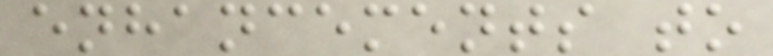enhancements to
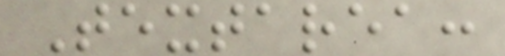Textarea:
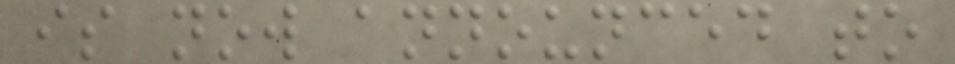is now announced to
